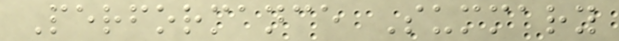Performance Summary
